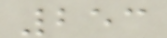253
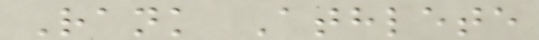Rank Athlete
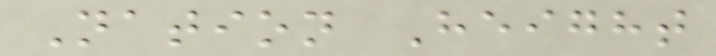Nation Height
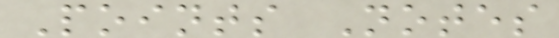Points Notes
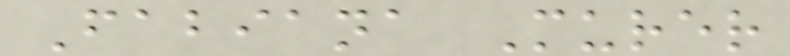Fabiana Murer
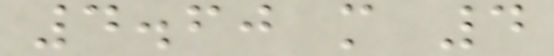4.60 m 4
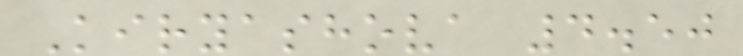Kiryashova 4.50
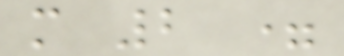m 2 =
